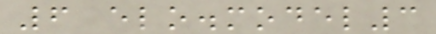6 elo.model3
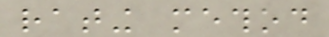rating method
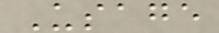Usage
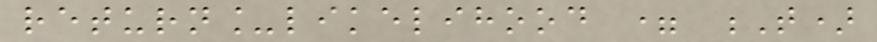return_likelihood = T)
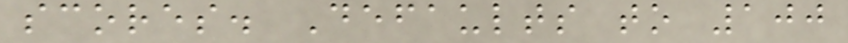scores. Defaults to 100
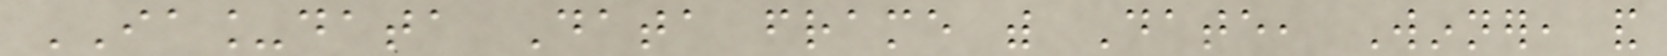IA_data Data frame with Date, Winner, and
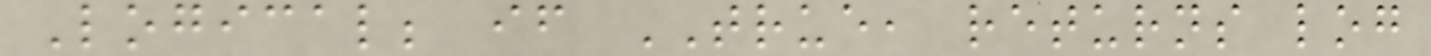Logical; if TRUE, returns log
